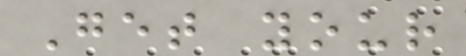Get your
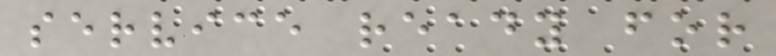service ready for
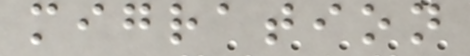migration
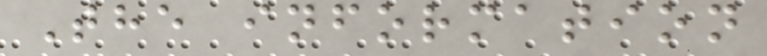The information
